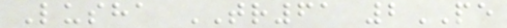Lusha TR61 2PE
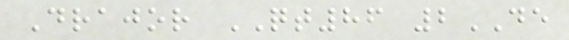Drajor QT86 2DE
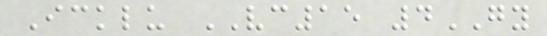Icklu VC15 4GY
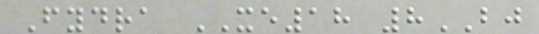Fydra XE18 8BJ
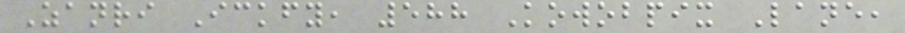Zanri Ickfy, 588 Kowobpix Lane,
